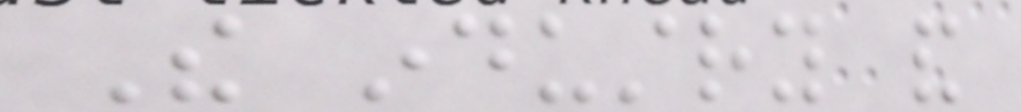The industry and
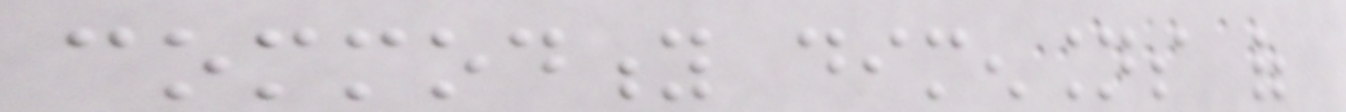commodity dimensions of
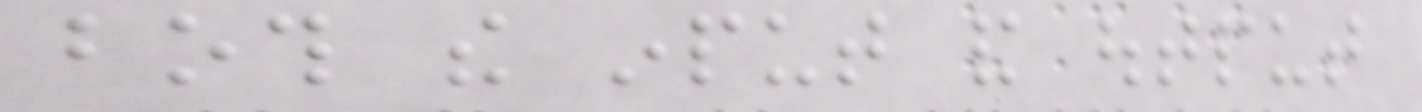both the input and output
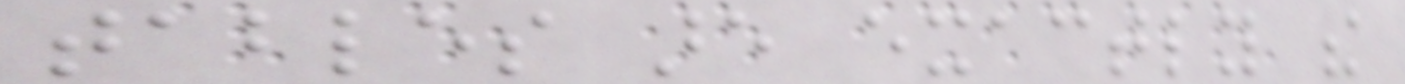tables are exactly the
